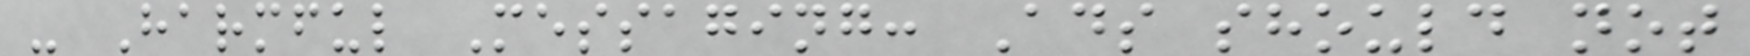- Harmful Messaging: Ads should not
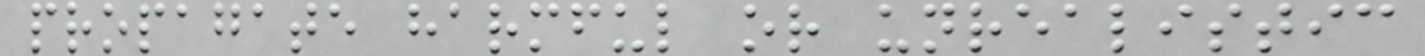propagate harmful or unrealistic
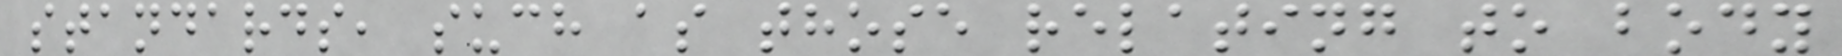standards, such as those relating to body
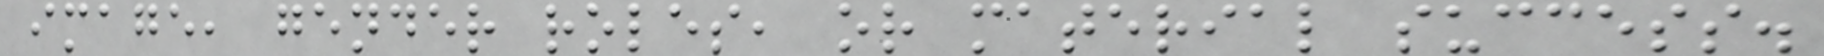image, gender roles, or material success.
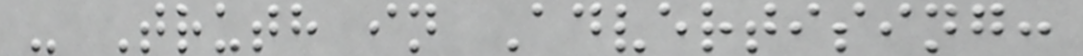- Truth in Advertising:
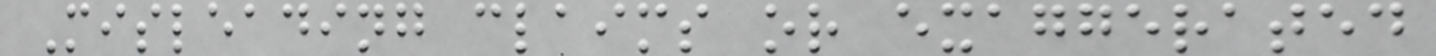Misleading claims or exaggerated
